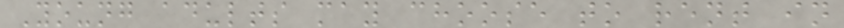Young adults may choose to rent in
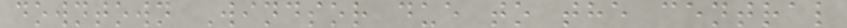downtown Windsor due to the central
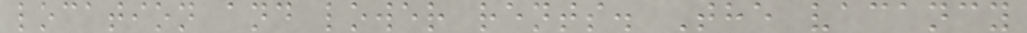location and lower rents. The vacancy
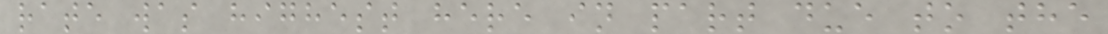rate was highest here in part due to the
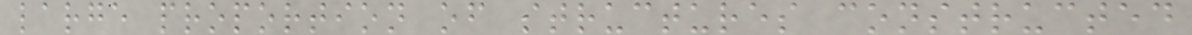large proportion of structures constructed
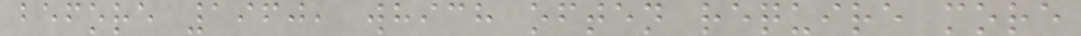before 1960, which often require more
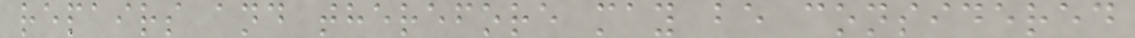repairs and therefore may be considered
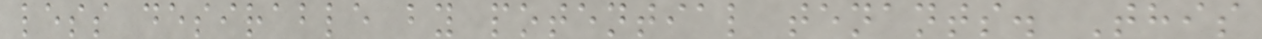less desirable by potential tenants. This
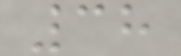38
